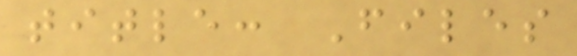title: Files
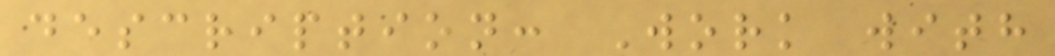description: Work with
